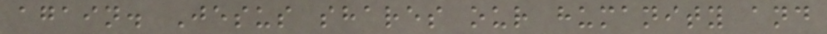again. Jesus shares our humanity and
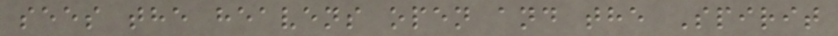sees the heavens open and the Spirit
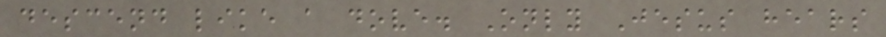descend like a dove. Only Jesus hears
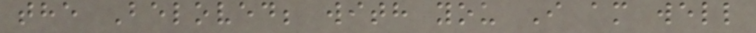the Beloved; with you I am well
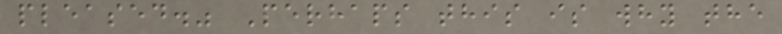pleased." Perhaps this is why the
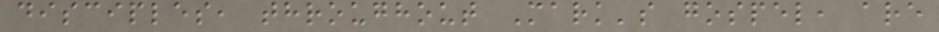disciples, throughout Mark's gospel, are
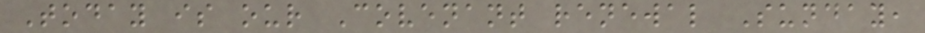Today is our Covenant renewal Sunday,
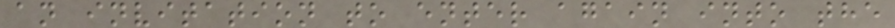an invitation to enter again into the
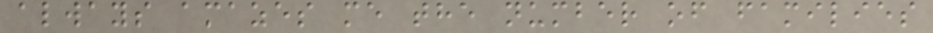always amazes me the number of families
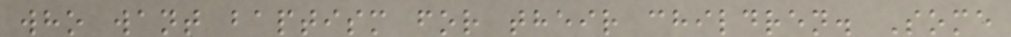who want baptism for their children. Some
